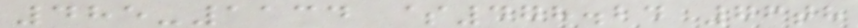485-1134 $478.24 76th
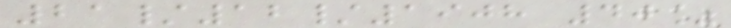21/12/1908 40%
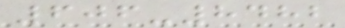606-8482
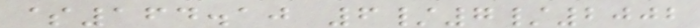$164.10 6/7/2002
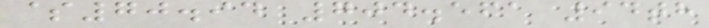$70.94 704.561 94th
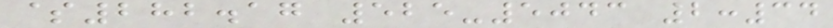$282.17 525-5043 2:34
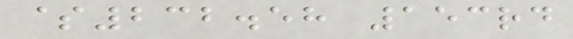$232.58 153rd
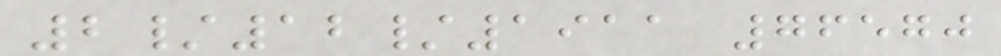2/12/1911 76570
